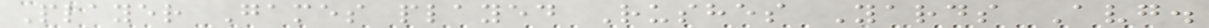Player Games played Rushes Yards Avg.
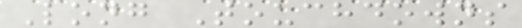Long Touchdowns
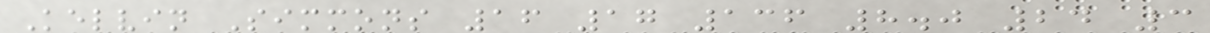Kelvin Simmons 16 17 136 8.0 24 3
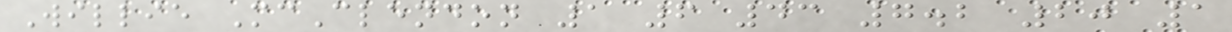Willie McClendon 1 6 43 7.2 20 1
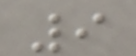9
